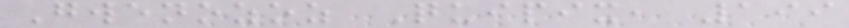Gwenozoz Quipix, 199
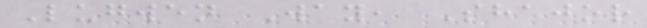Lugwen Way, Shajor
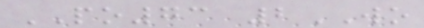PO73 2WO
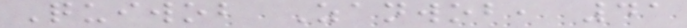Quiwob Zanwob, 41
